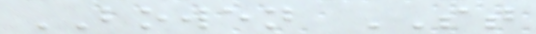BOWEN ST
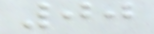00
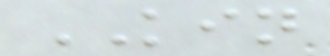KIN
